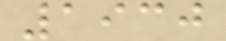1930
